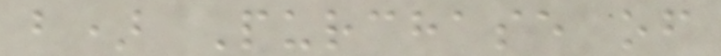b) Purchase of
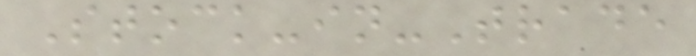Stock-in-Trade
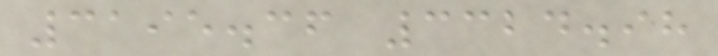3195.36 3324.98
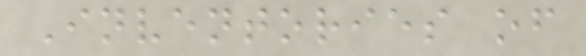Inventories of
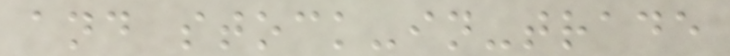and stock-in-trade
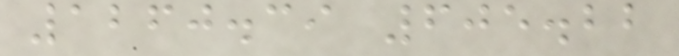1260.39 605.22
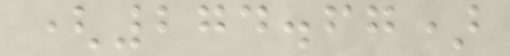(274.67)
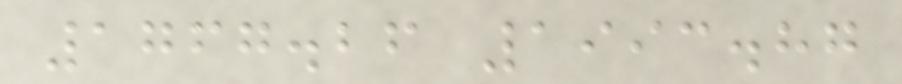1767.26 1993.87
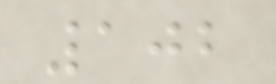102
